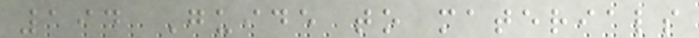194 Guide to materials
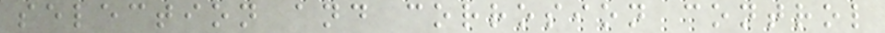selection and corrosion control
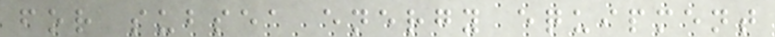for subsea energy equipment
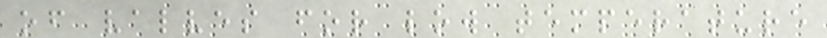of valves for low temperature
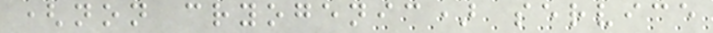(non cryogenic) service
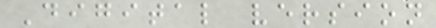Digital version
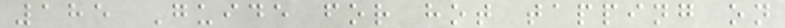185 Guide for hot tapping on
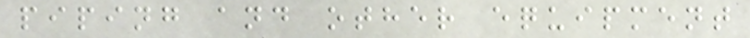piping and other equipment
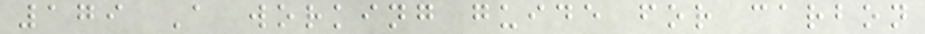179 A working guide for carbon
